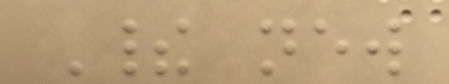Their new
